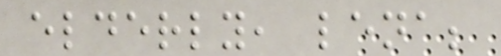elderly, lena;
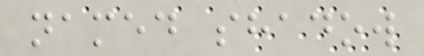named shadow
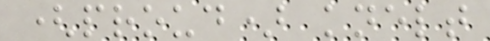(proud) knelt
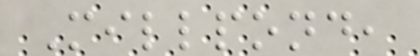Millpond,
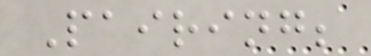Pairing;
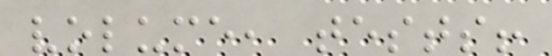volume, tests!
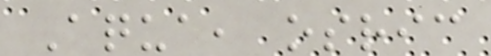Aqua, osric
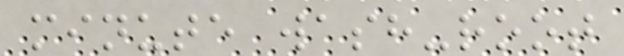minute wash-root
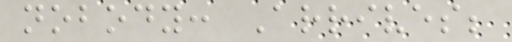nobody: Arrives;
